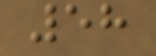58
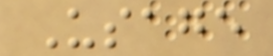Usage
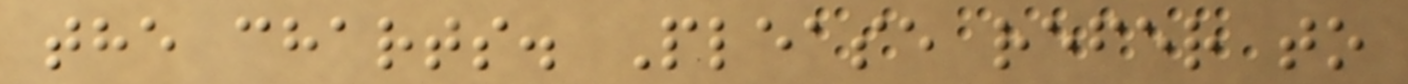the charts. Please refer to
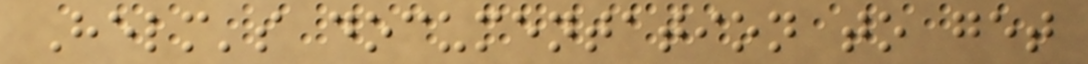Helm's documentation to get
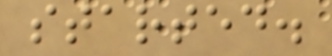started.
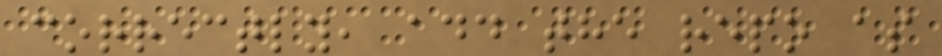correctly, add the repo as
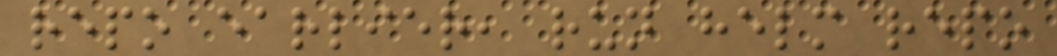repo earlier, run helm repo
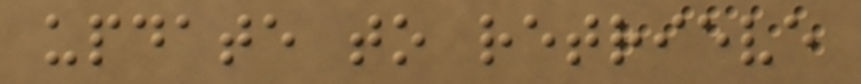update to retrieve
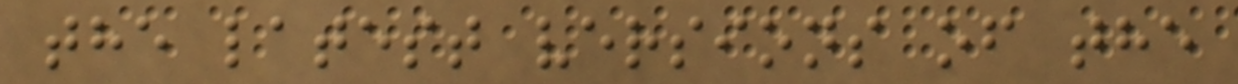the latest versions of the
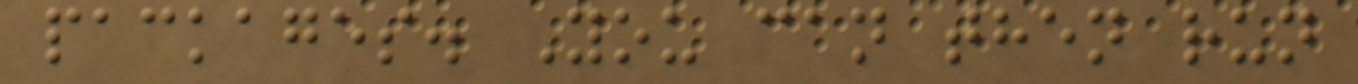packages. You can then run
